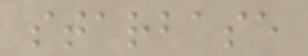starbase
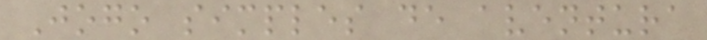Jogo simples de aventura
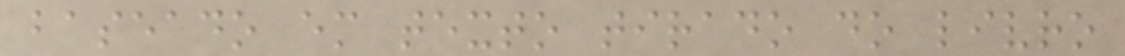baseado em texto tirado do livro
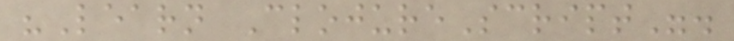"Learn ClojureScript".
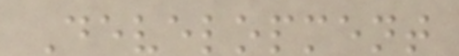Development
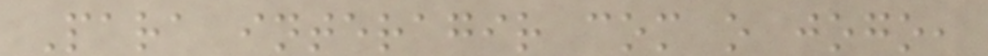Para interagir com o jogo,
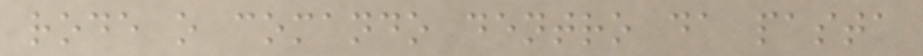rode o comando dentro da pasta
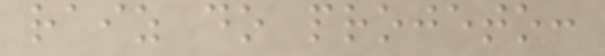raiz do projeto:
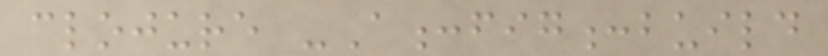clojure -A:fig:build
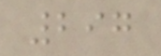297
